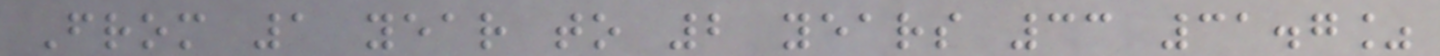From 1 year to 2 years 33 31.7%
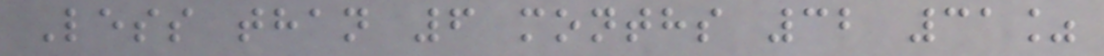Less than 6 months 32 31%
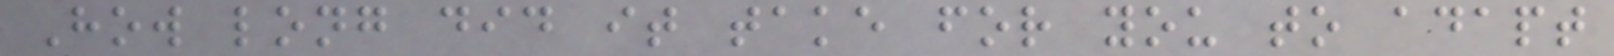How long did it take for you to adapt
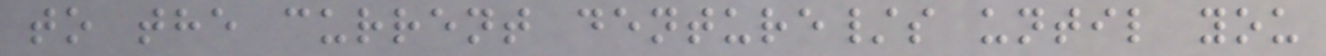to the current denture/s until you
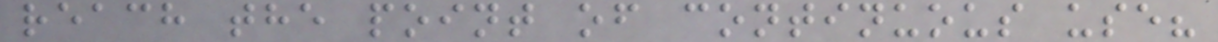reach the point of continuous use?
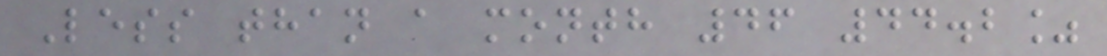Less than a month 46 44.2%
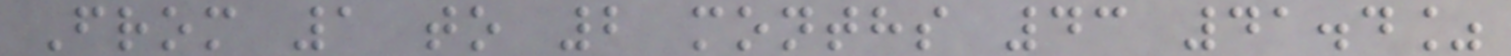From 1 to 2 months 43 41.4%
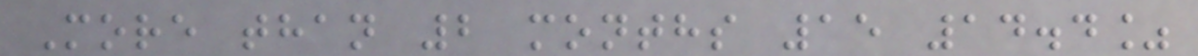More than 2 months 15 14.4%
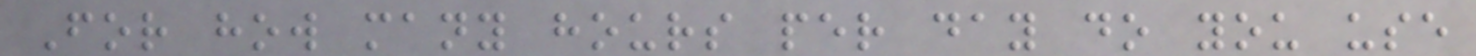For how many hours per day do you use
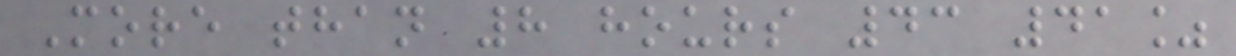More than 8 hours 43 41%
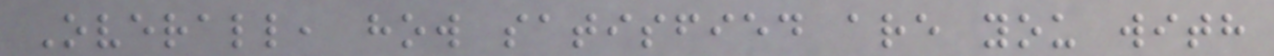Overall, how satisfied are you with
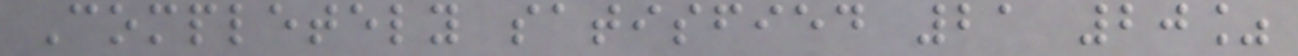Completely satisfied 21 20%
